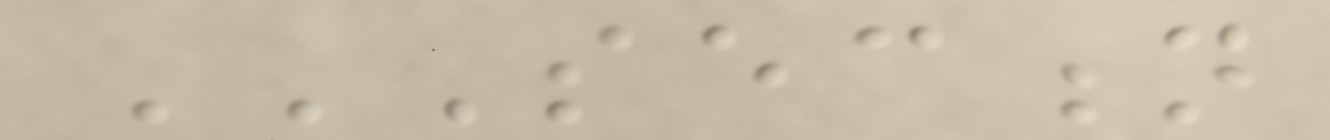SECTION
